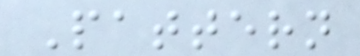Pattern
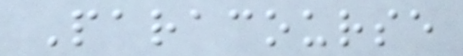Paracourse
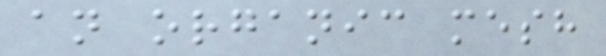an organic mesh
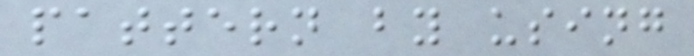pattern by using
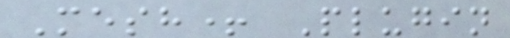Mesh+ Plugin
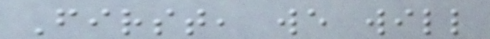First, we will
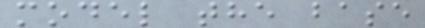model the base
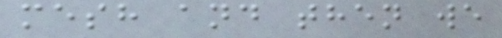mesh and then we
